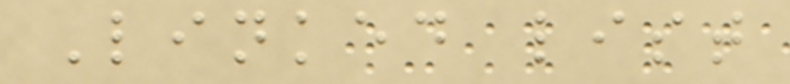Linked list
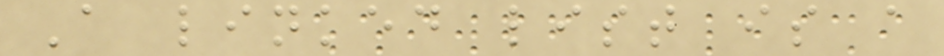A linked list is a
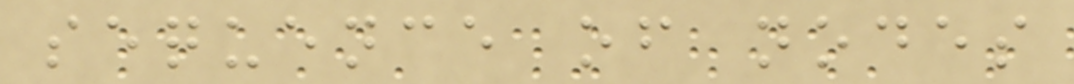sequence of nodes
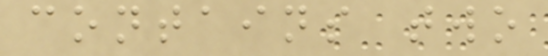contains two
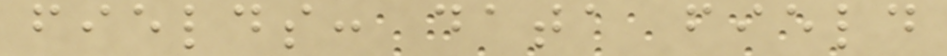fields: data field
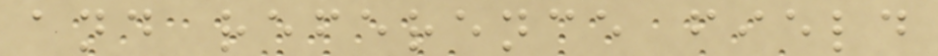and reference field
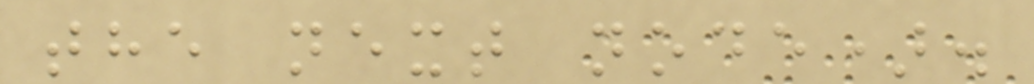the next node).
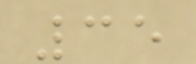35
